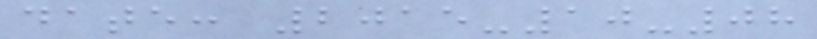date: 2015-10-08
